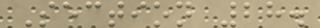Section 28.
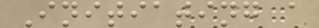Initiating a
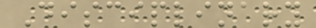Disciplinary
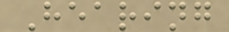Hearing
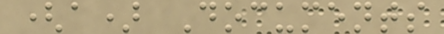(a) Documents
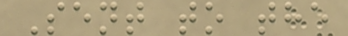Sent to the
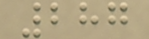287
